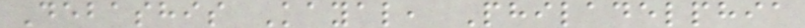Debashis Kayal, Philadelphia
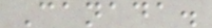Canada.
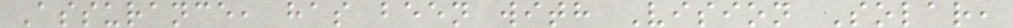Assurance, has been with Vision Solar,
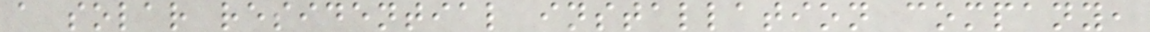a solar residential installation company,
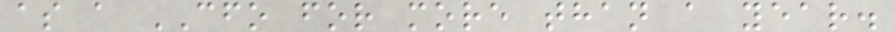as a CFO for more than a year.
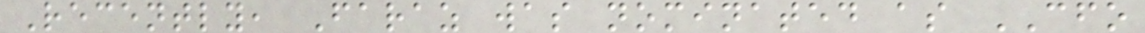Recently, Faraz was nominated as CFO
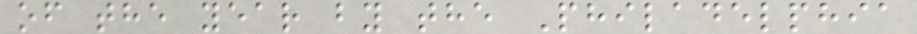of the year by the Philadelphia
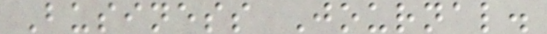Business Journal.
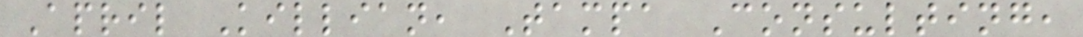April Killian, Tampa Consulting,
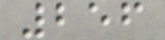256
